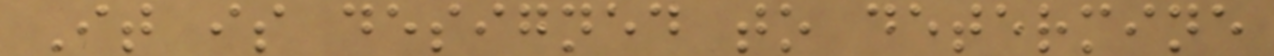It is designed to determine
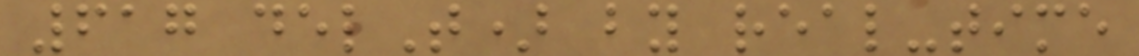617 delT) by real-time
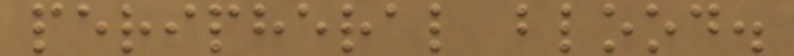peripheral blood.
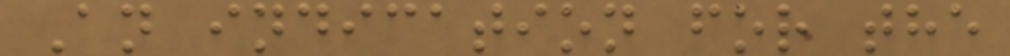An indication for the
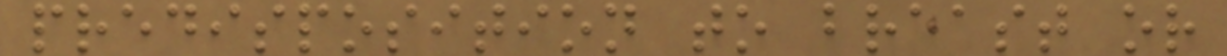predisposition to breast or
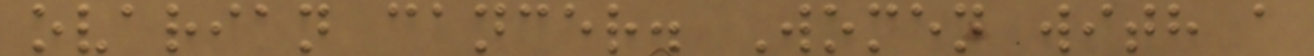ovarian cancer. Women with a
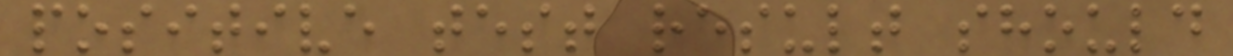positive test result should
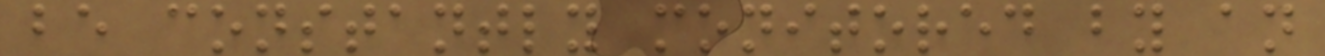be constantly monitored by an
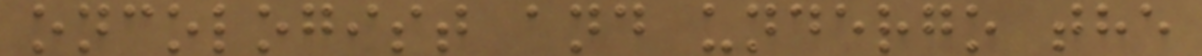oncologist and undergo the
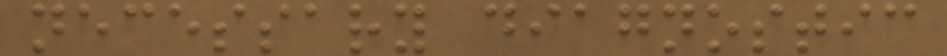necessary diagnostic
